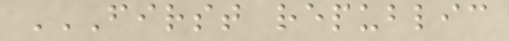FIRST REPUBLIC
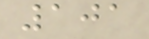101
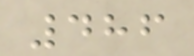486
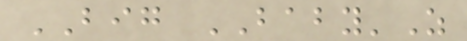BIG BABY'Z
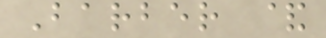Barber &
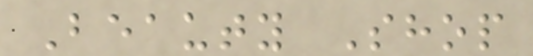Beauty Shop
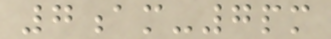7am-7pm
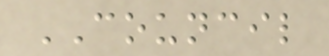COUNCIL
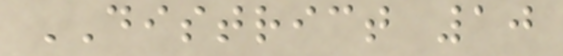DISTRICT 10
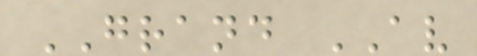GRAND AV
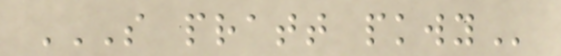S PRATT PKWY
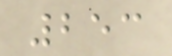253
